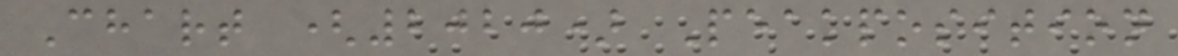Chart (2020) Peakposition
